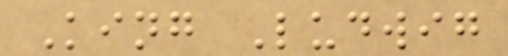King Ludwig
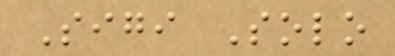Sigi Solo
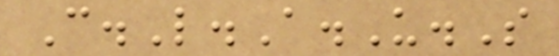C.L.A.U.S
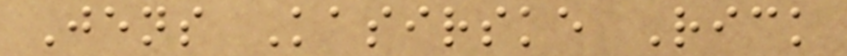Jens Kasirske Rick
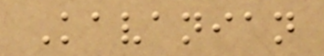Kavanian
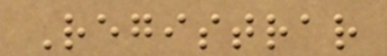Registrar
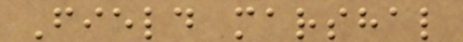Field marshal
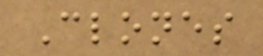Clones
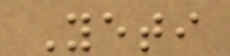Yeti
